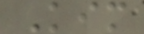Kim
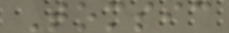Tomsic
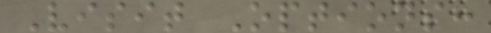Visit Options:
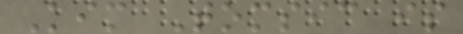Kim Tomsic is
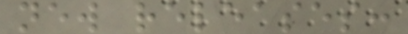new releases:
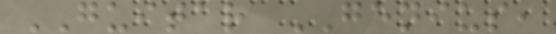GUITAR GENIUS,
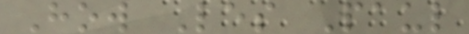How Les Paul
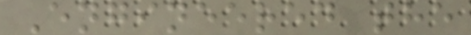Engineered the
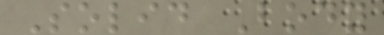Solid Body
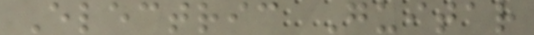Electric Guitar
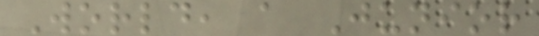World, a Junior
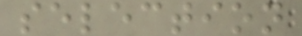selection
